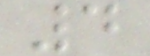4
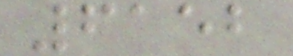6152
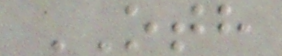OTH
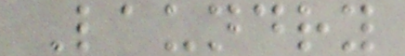Laundry
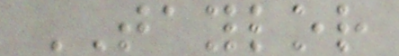TAYLOR
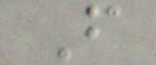F
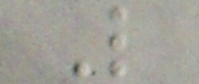L
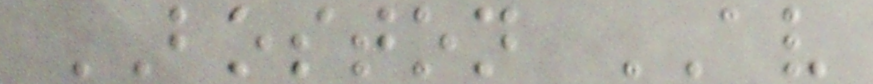BOSTON AV
